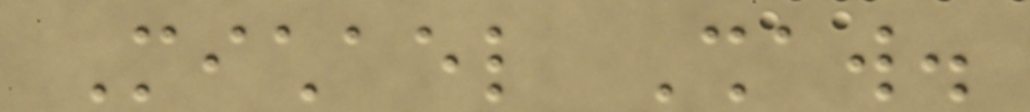Michael Shaw.
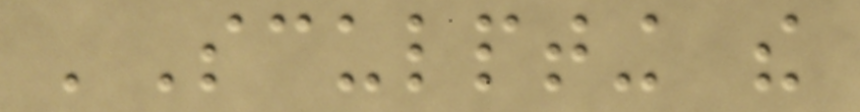'Sculpting the
